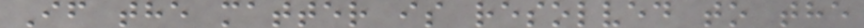If the matter is resolved to the
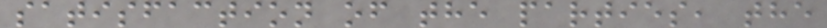satisfaction of the parties, the
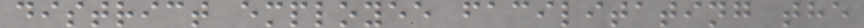district employee facilitating the
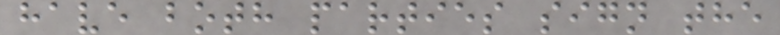have both parties sign the
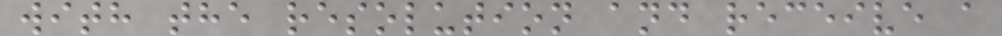with the resolution and receive a
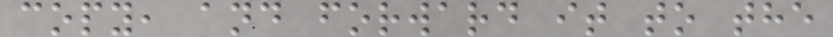copy, and forward it to the
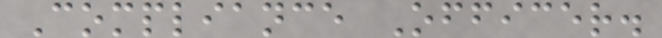Compliance Officer.
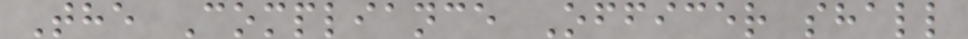The Compliance Officer shall
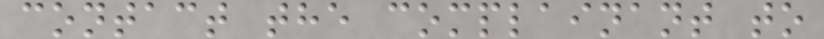contact the complainant to
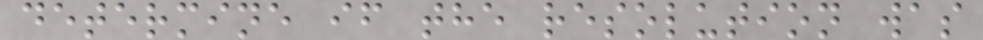determine if the resolution was
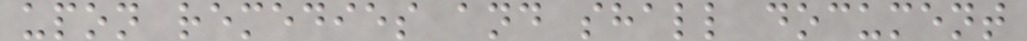upon remedies and shall document
